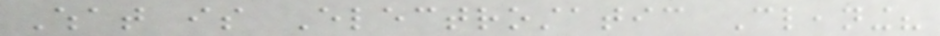What is Electrostatic Cleaning?
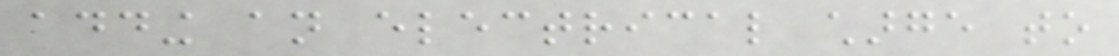adding an electrical charge to
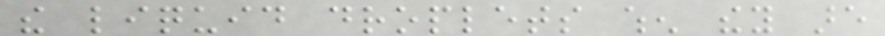the liquid droplets when they are
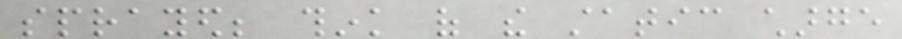sprayed; think of the static charge
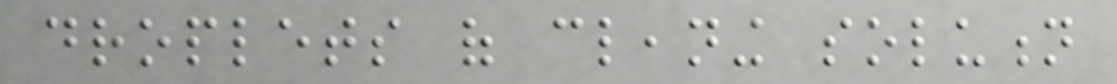droplets of cleaning solution
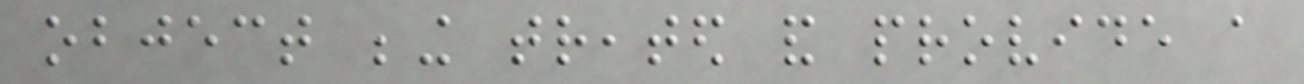object being treated and provide a
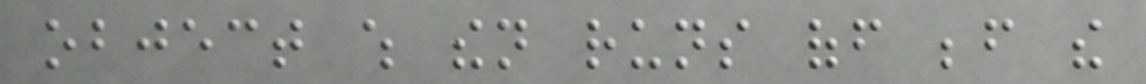object which then runs off before the
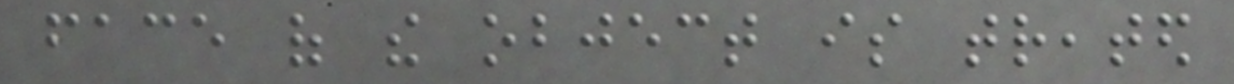face of the object is treated
